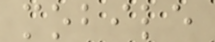mobile
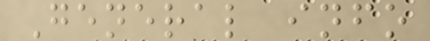General info
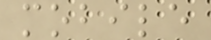mobile
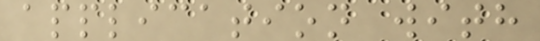application with
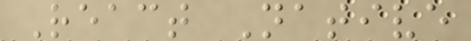React Native
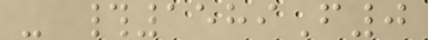- #1589F0
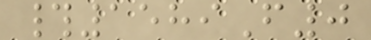#1589F0
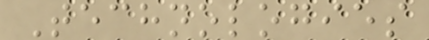Technologies
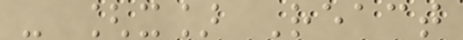- [x] React
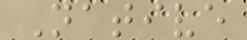Native
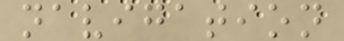navigation
